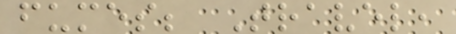fumes; Travel,
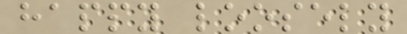happy loosely
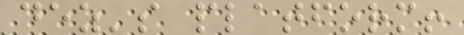dez's platform!
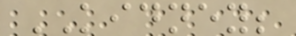KIDNEY;
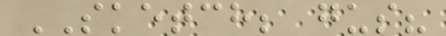SKETCH; gus?
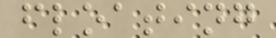floating
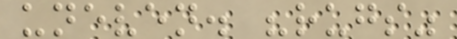uneven. "rugs"
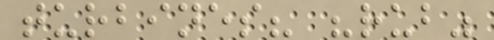turbines? "rub"
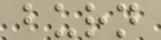burn
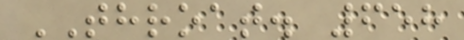THROAT. 658
